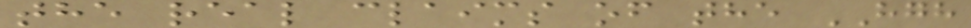the real claims of the HGH
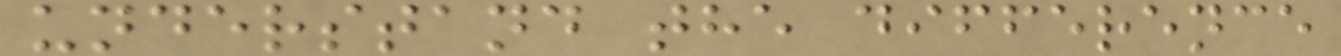understand the difference
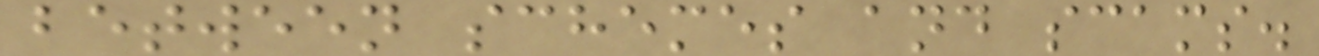between schemes and scams.
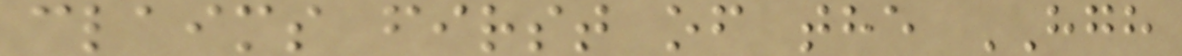claims first of the HGH
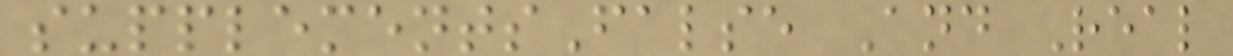supplementsFalse And Real
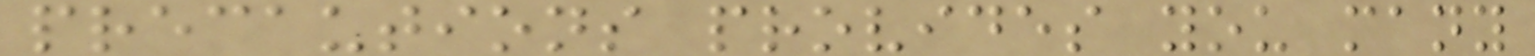precautions provides you many
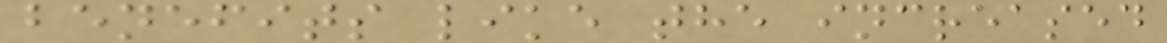benefits like the increased
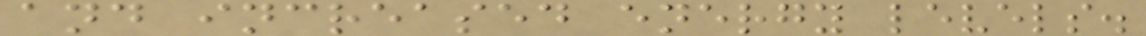and increased energy levels.
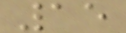15
